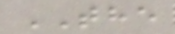THE
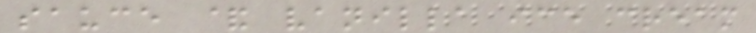sauce & vanilla ice cream
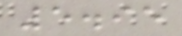5.95
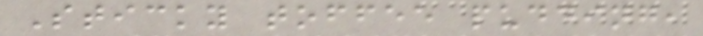Sticky toffee pudding,
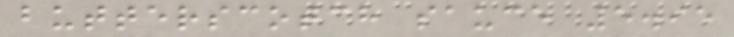butterscotch sauce 5.95
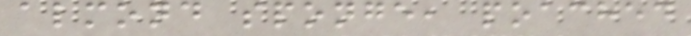almond sponge, poached
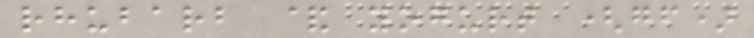rhubarb & yogurt (gf)
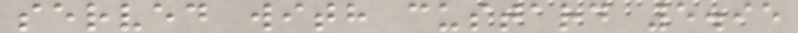served with custard 5.95
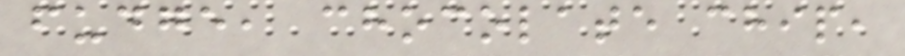fudge, chocolate chip,
